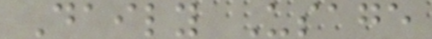Daily Usage
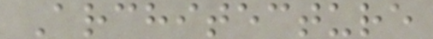Architecture
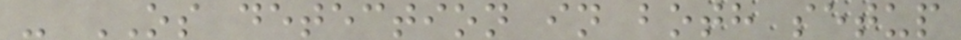- OS detection in both setup
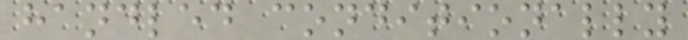handled conditionally
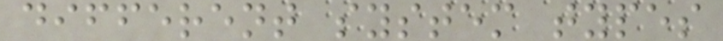different system types
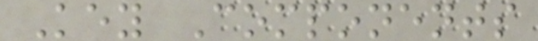Key Components
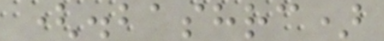(.bashrc)
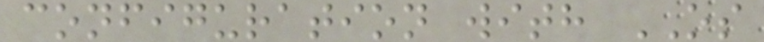configuration with OS
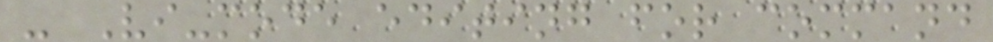- Vi-mode editing for command
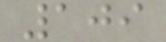109
